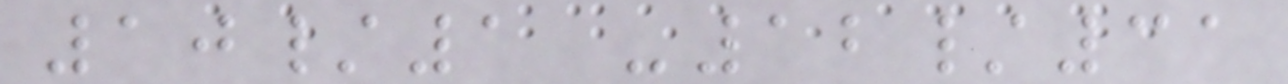10/1 -12/31
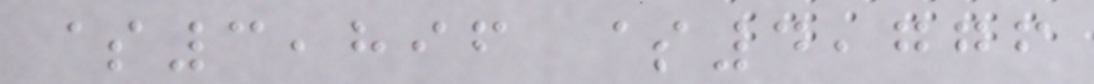$3,896 $4,776
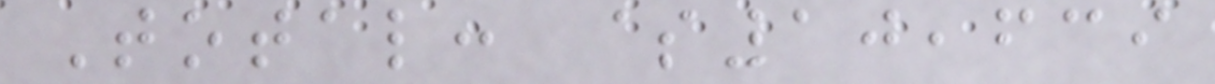Total: $10,639
